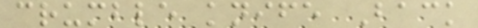crumble knife Back
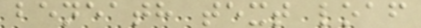beneath text loaf
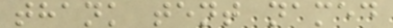thank tent named
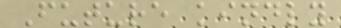Future kindly
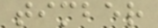timber
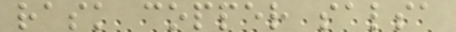rask copper salsa
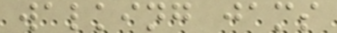walking jams
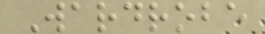Wardrobe
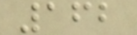162
